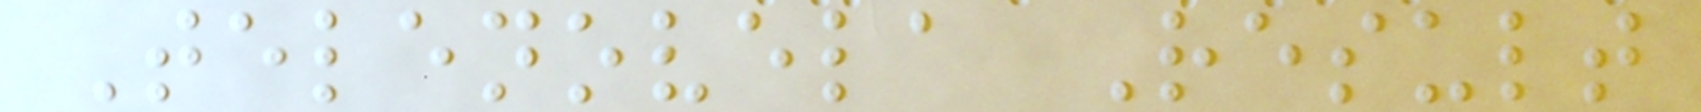Telenovela Result
